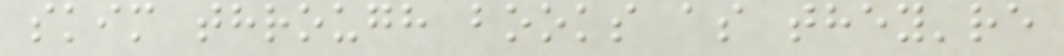skim through books as they're
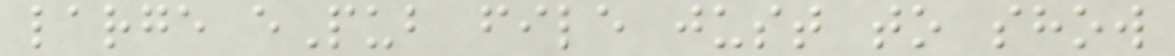large ePub file just to show
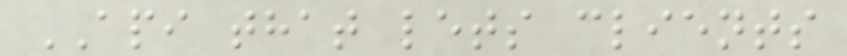API that lets clients
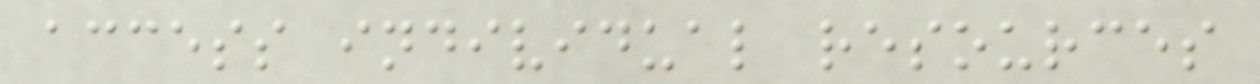access individual resources
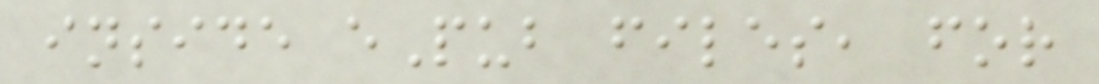inside ePub files, for
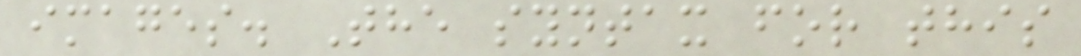images. The syntax for this
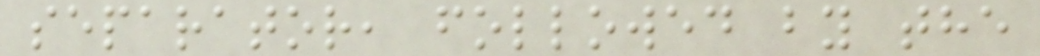separator, followed by the
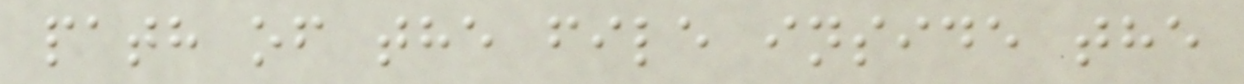path of the file inside the
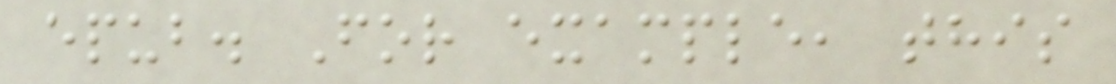epub. For example, this
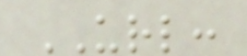URL:
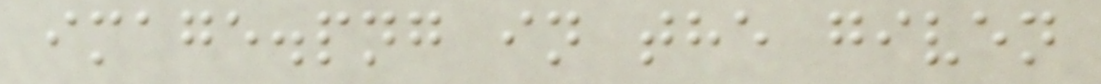image.png in the given
